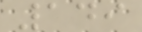149
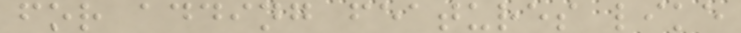for adding features like
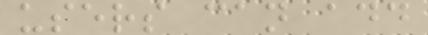users can add
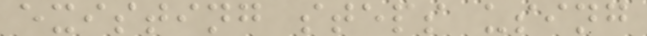existing steps using
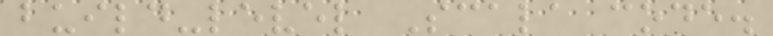build-level Scala code.
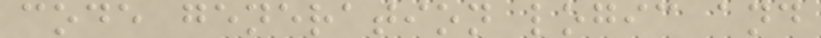code generation logic and
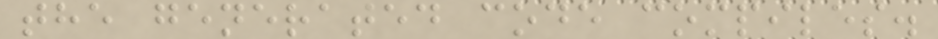the generated code compiles.
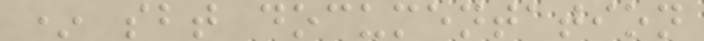* sbt documentation
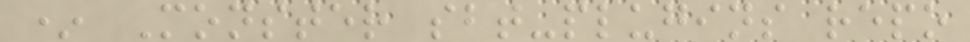* Monster sbt-plugins repo
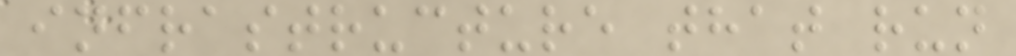infrastructure that run
